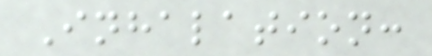Inhalation:
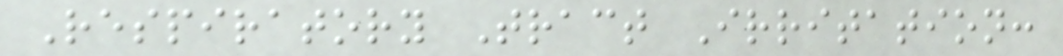Respiratory Tract Irritation:
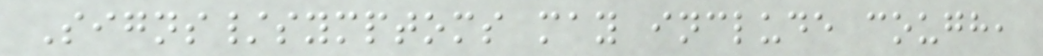Signs/symptoms may include cough,
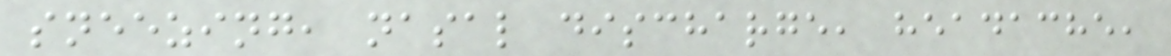sneezing, nasal discharge, headache,
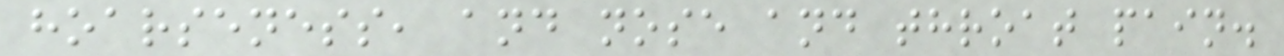hoarseness, and nose and throat pain.
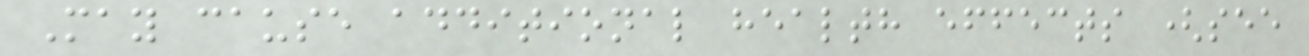May cause additional health effects (see
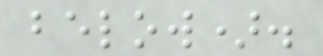below).
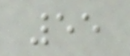55
